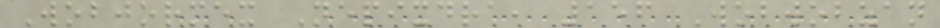Wobjormex Nepixdra, 156 Wobwobzan
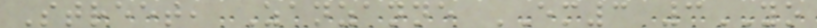Street, Zanzanne EM3 3YO
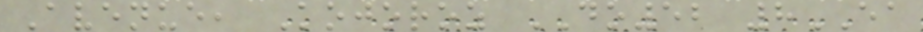Avenue, Kojoroz DO52 8EA
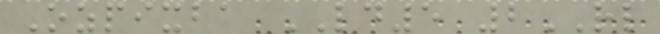Ozpixba LD5 2RL
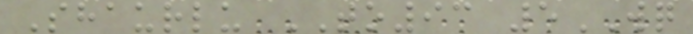Shaurlu TO93 5WQ
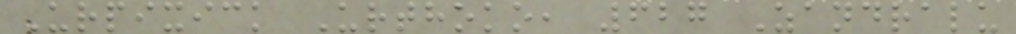Urpixick Urthoko, 627 Zandralu
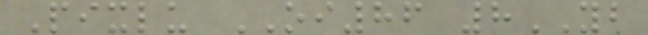Pixlu OI86 8YB
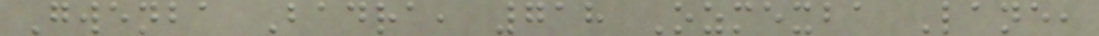Gwenba Badra, 718 Ozmexba Lane,
